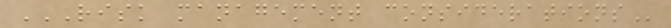RISK MANAGEMENT CONSIDERATIONS
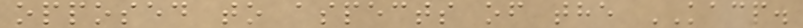opposed to aspects of the KACP.
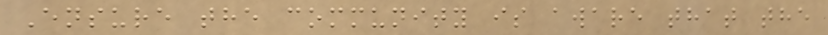Ensure the community is aware that the
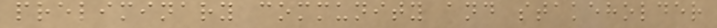preliminary community and stakeholder
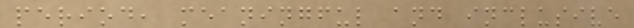period, meaningful and inclusive
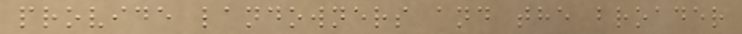provide landowners and the broader
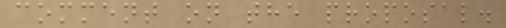comment on the proposal.
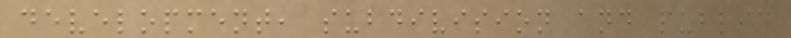development, subdivision and public
